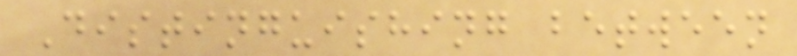Distinguishing between
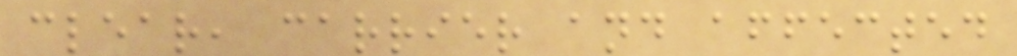clear, carrier and affected
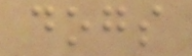dogs
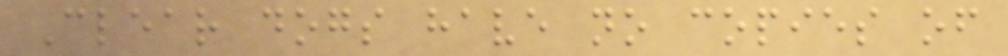Clear dogs have no copies of
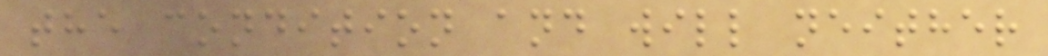the condition and will neither
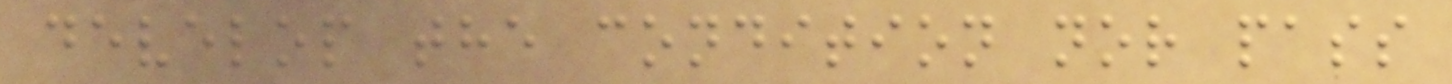develop the condition nor pass
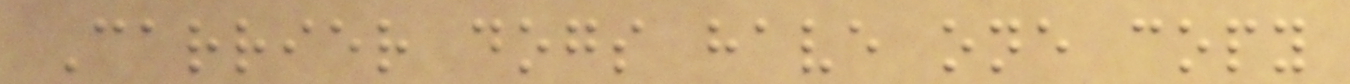Carrier dogs have one copy
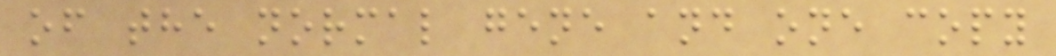of the normal gene and one copy
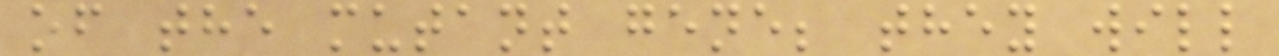of the mutant gene; they will
